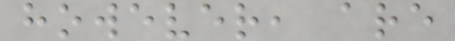however, are
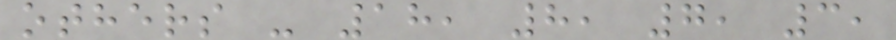others - 18, 8, 7, 3,
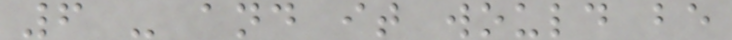6 - and it would be
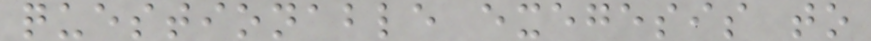questionable exegesis to
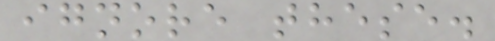ignore these.
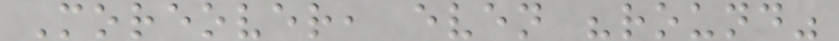Moreover, even "round"
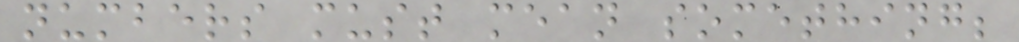numbers must mean something;
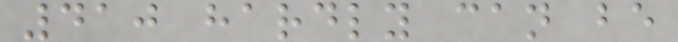410 hardly can be
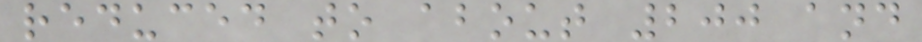reduced to about 200 and
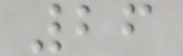26
